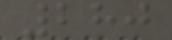280
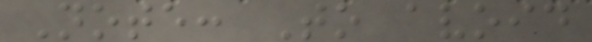Note: To avoid
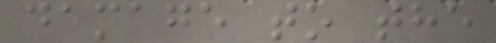damage to the
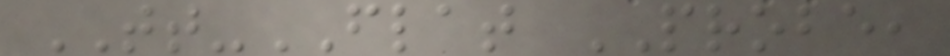TT-FLAT PROBE,
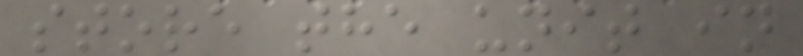store the unit in
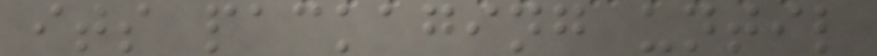its packaging until
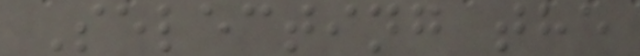Selecting the
